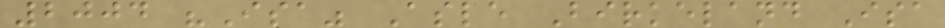2004 "Isa" Asle Birkeland Isa
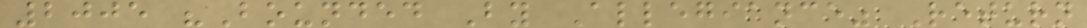2005 "Bounded By Allegiance" Return
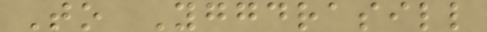To Yggdrasill
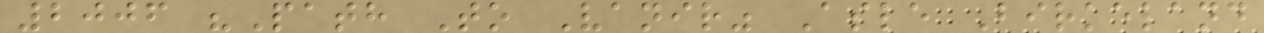2006 "Path To Vanir" Asle Birkeland
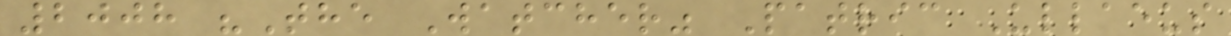2008 "The Watcher" Patric Ullaeus
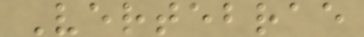Vertebrae
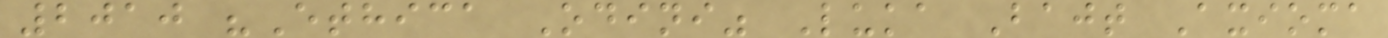2010 "Ethica Odini" Luka Bajt Axioma
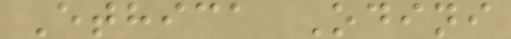Ethica Odini
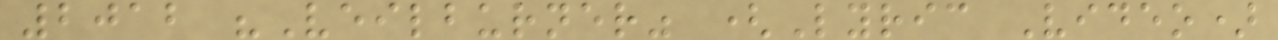2012 "Veilburner" (Lyric Video)
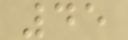45
